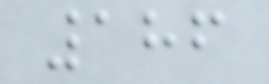186
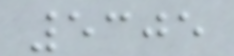5305
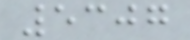5307
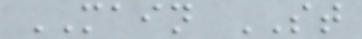MAIN ST
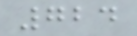724
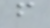f
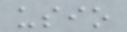usio
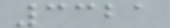3321
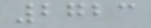2723
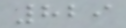829
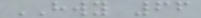HWY 66
